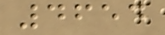4654
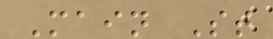Main St
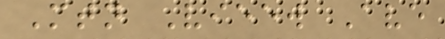Mtn Vieew Ave
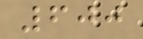600
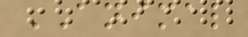ANIMAL
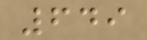649
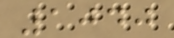1040
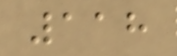118
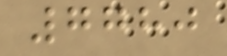7780
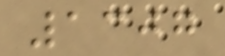1307
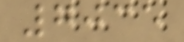7035
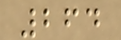264
